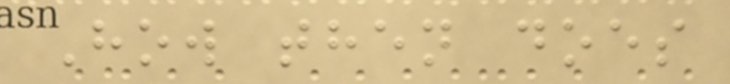How then does
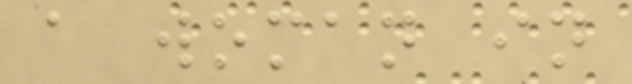a woman in
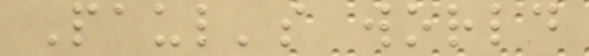Paul's world
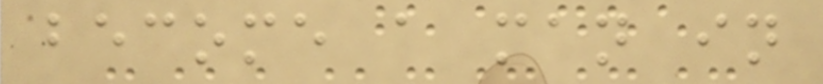become a man in
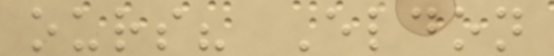ours? Eldon
